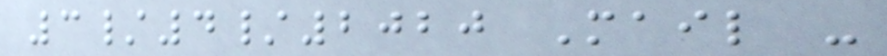3/4/2020 Mail -
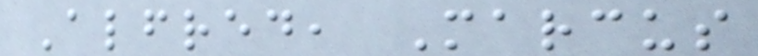Alfred, Marcus
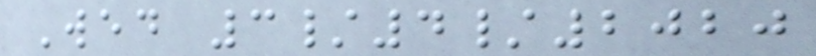Wed 3/4/2020
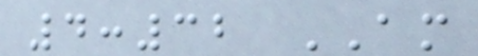4:32 AM
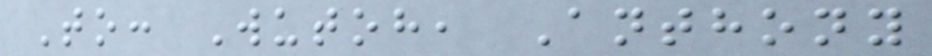To: Wutoh, Anthony
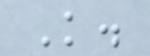K.
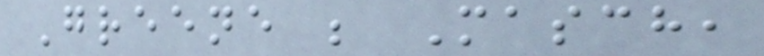Greene ; Masch,
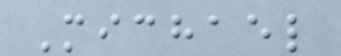Michael
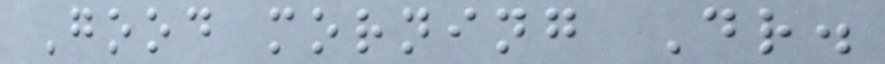Good morning Dr.
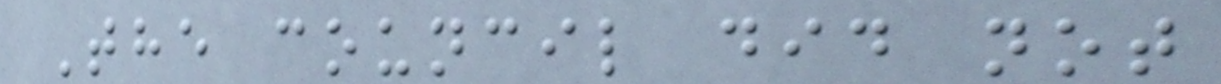The council did not
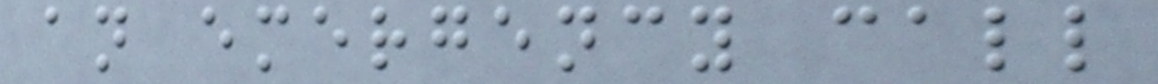an emergency call
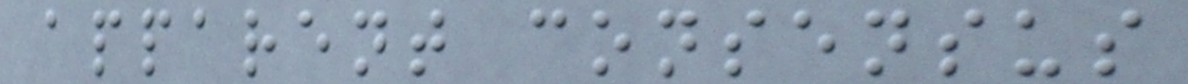apparent consensus
